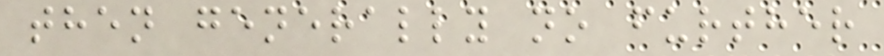then generally no further
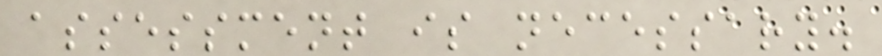assessment is necessary.
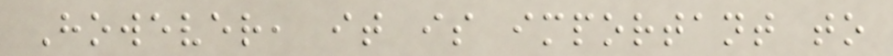However, it is important to
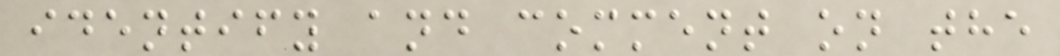identify and comment on the
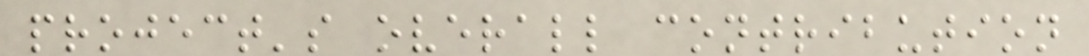project's overall contribution
